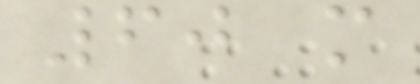60 m
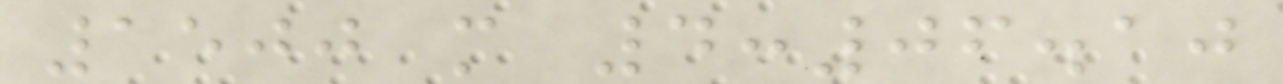1500 m 4:06.10
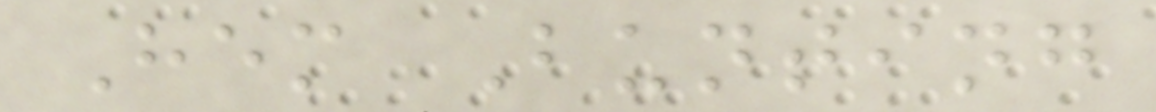Hem Bunting
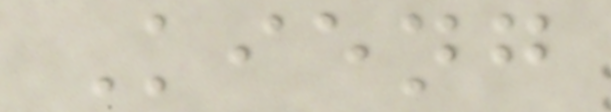Kieng
